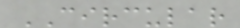CIRCULAR
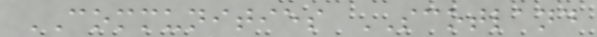COMMUNITIES SCOTLAND
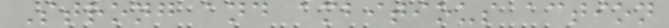Strong and ambitious action
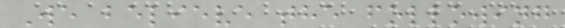We believe the following
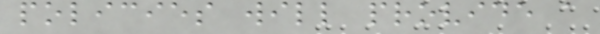policies will provide a
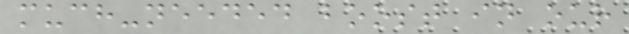much-needed boost in our
